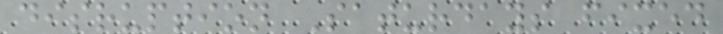disruption Saturdays fixed
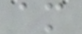am
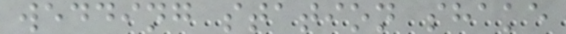wedding station shake
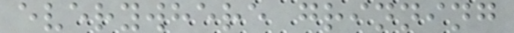everywhere grinning
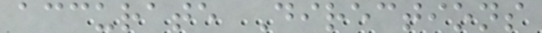accurate Directions
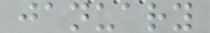january
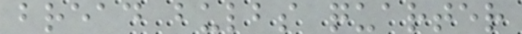bread bulbs quarter
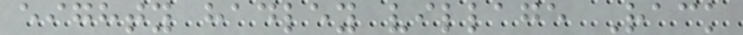eighty hadley village Rack
